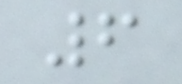6
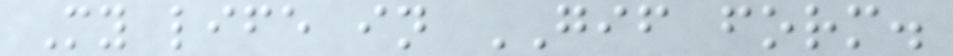My life in GIF form.
